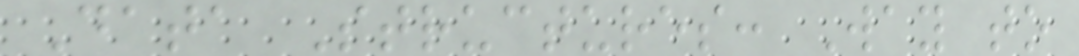Data Structures: Way to
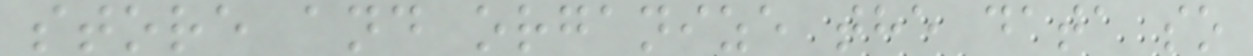store and organize the data so
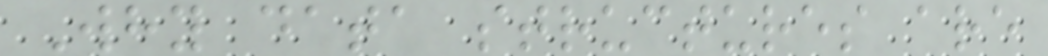Why data structures are
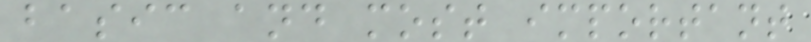basic and most important
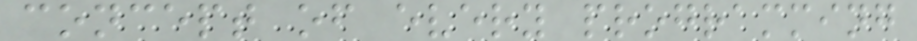concept of every programming
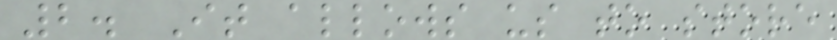2. It allows us to store
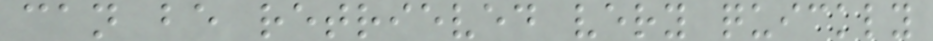can be retrieved very quickly
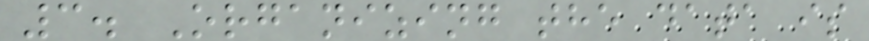3. Organizing the data is
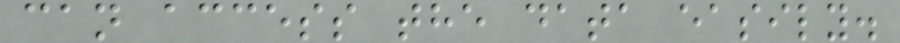can access the data easily.
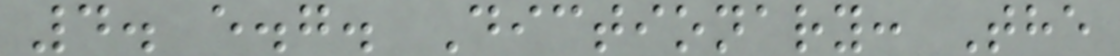4. e.g. Dictionary: The
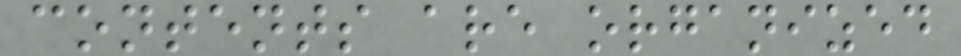contents are organized
